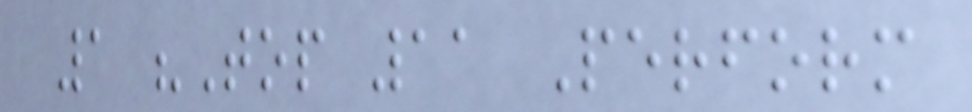1 "Top 11 Perform
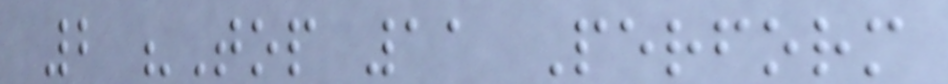2 "Top 11 Perform
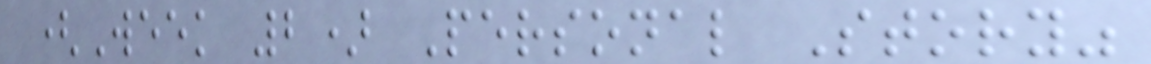(Week 2) Personal Story"
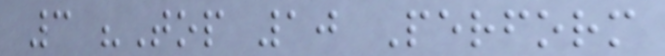3 "Top 10 Perform
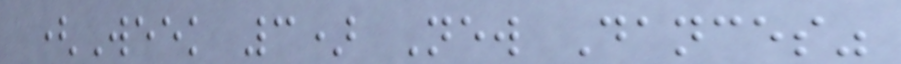(Week 3) New Dances"
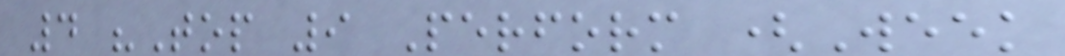4 "Top 9 Perform (Week
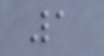1
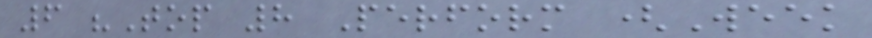6 "Top 8 Perform (Week
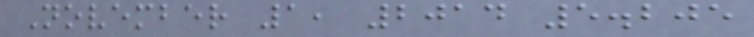November 1, 2014 5.205
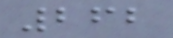262
